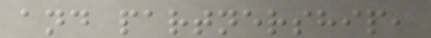and partnership,
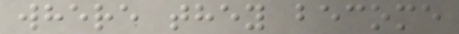where they become
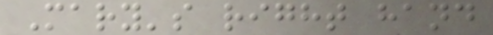Mary's right hand
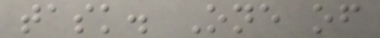task. One of
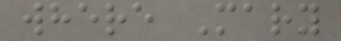where Mary
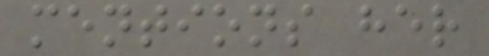mentions her
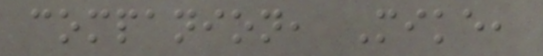companion, Mike,
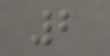2
